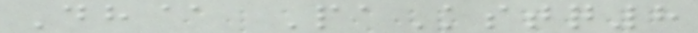Dh@ PaKstq8
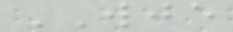WJE
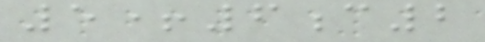5+6c2
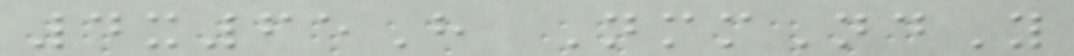4x65H NmmNdY
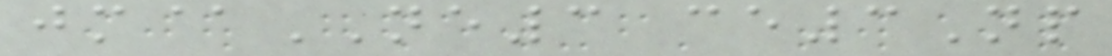jm@NE3 ce3Np
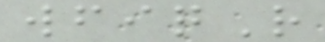wfiqR
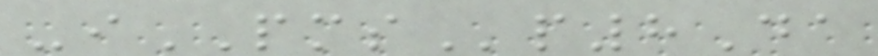-iPMSp8Da
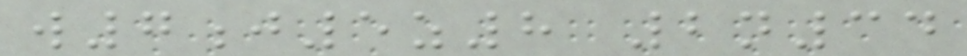w7j5z8 2n34
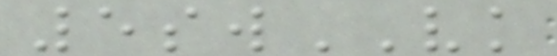5swVK
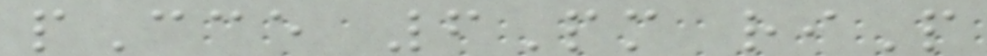pCce 6Pm riP
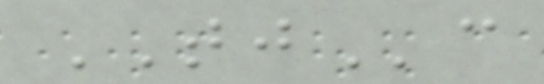TJc
